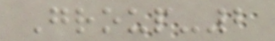Group-2
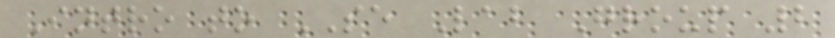Intro to SE Lab Group 2
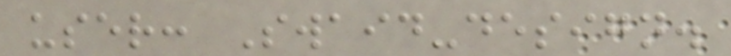user: Swaid-design.
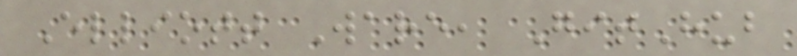Elliott Ware, GitHub
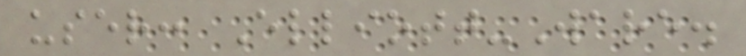user: Elliott-Ware.
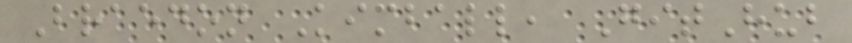Braedon Kimball, GitHub
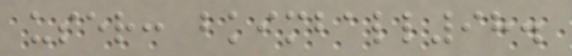user: bkimball98.
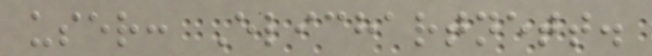user: Elichartnett.
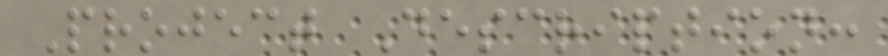Project Description:
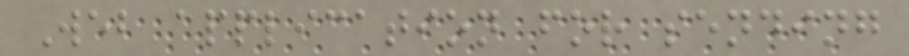Web application for sending
